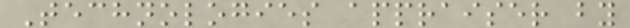Technologies appraiser by
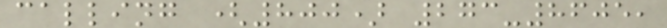calling (800) 273-8605,
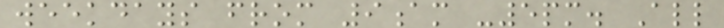weekdays from 9am -5pm. All
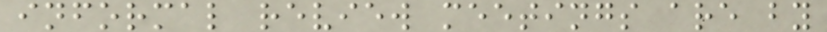informal review meetings are by
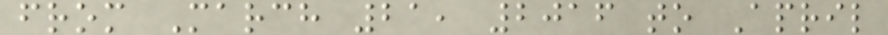from March 21, 2016 to April
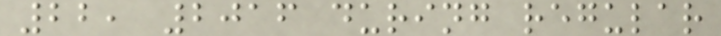22, 2016 during regular
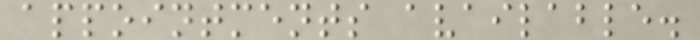appointments available.
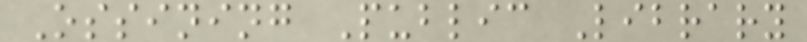Ossining Public Library
